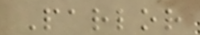Parlor
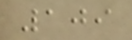109
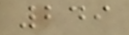249
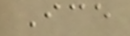Ice
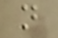n
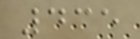435
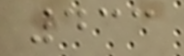433
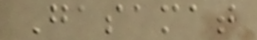Gasamat
